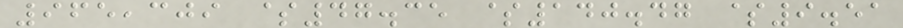965,309 $47.35 $140.47 $9.51
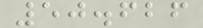50.626
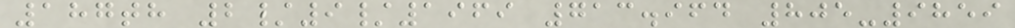187th 2/9/1969 713.964 805-9859
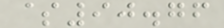$90.76
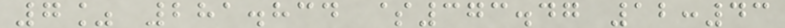7% 281.834 $373.47 12:43
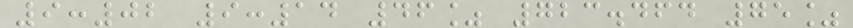9:02 9:14 46% 723.464 75%
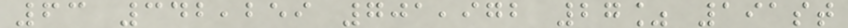63 342,259 701,972 27% 191st
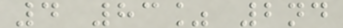4 83% 2nd
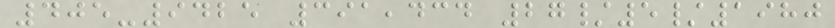405-9425 391,434 27/5/1980
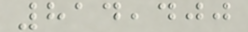814,400
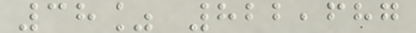38% 822,687
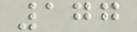177
